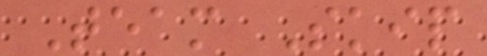Team Skip
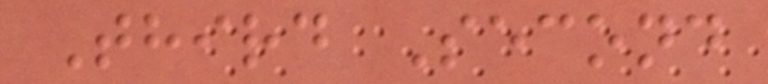Third Second
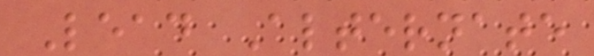Lead Alternate
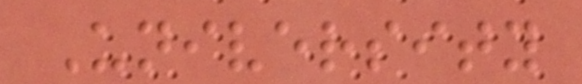University
